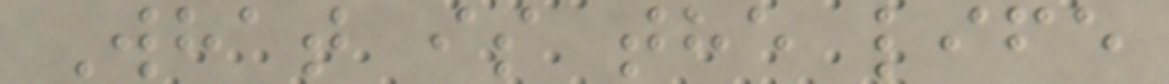What is the life
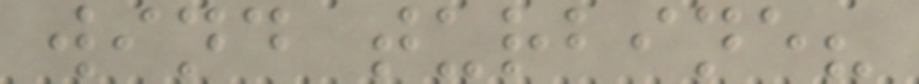wind turbine?
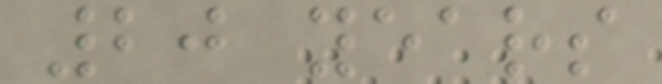20 years
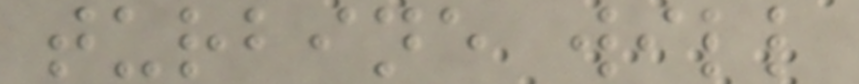turbine will
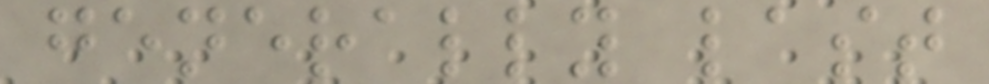generally last
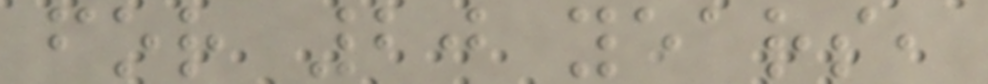for 20 years,
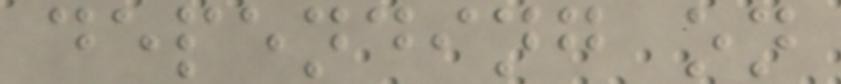depending on
